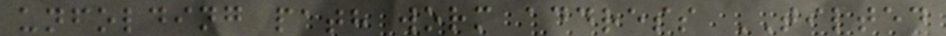unfolding path worm address TILTED
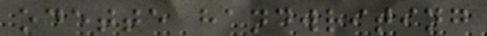odette handwriting
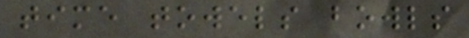time towels bowls
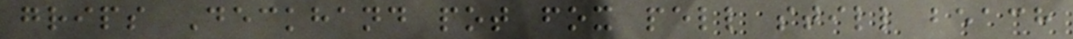grips Deckhand pot fox pell still beach
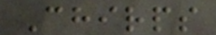Chirps
